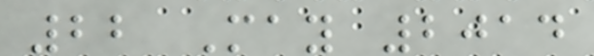22 May 2014
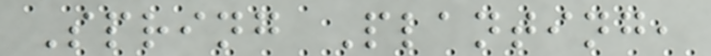Spring Planting,
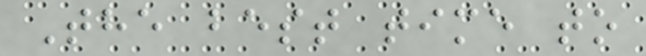The best time to
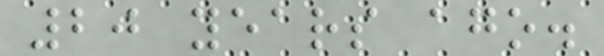20 years ago.
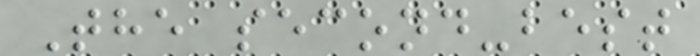The second-best
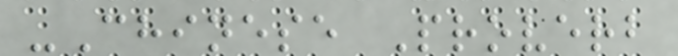-Chinese Proverb
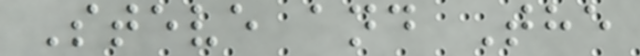Steve and The
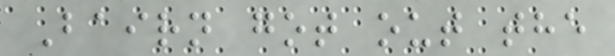Bairn got out the
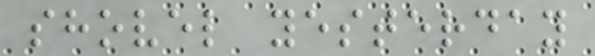shovel yesterday
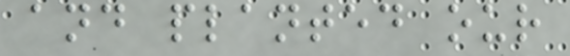and planted our
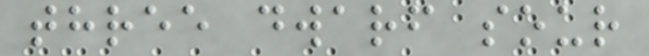three dwarf sour
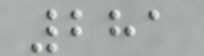281
